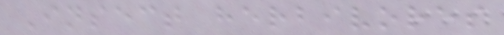Insect herbivores
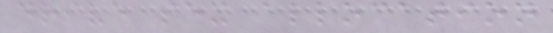drive sex allocation
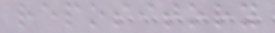repository
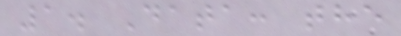1. Data: the
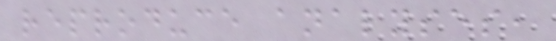reproduce analyses,
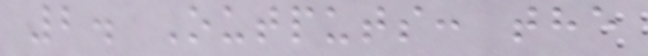2. Outputs: the
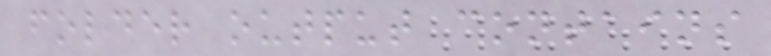folder output contains
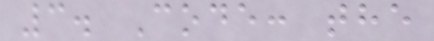3. Code: the
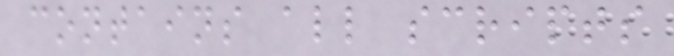contains all scripts
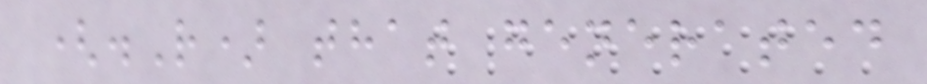(.R) that generated
